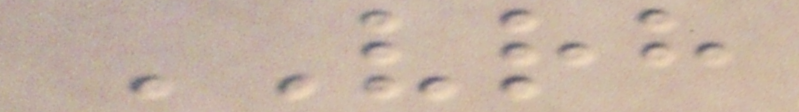VRH
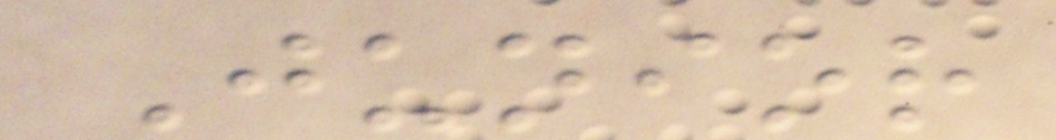Junior
